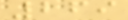269
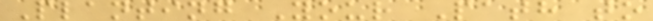Planting Your Path to
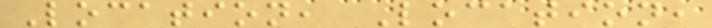Location, Location,
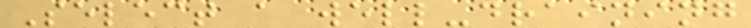Select a well-draining
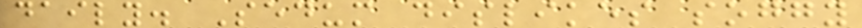daily. Sedum dislikes soggy
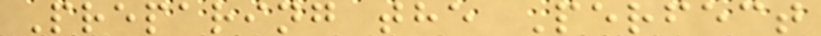Preparing the Perfect
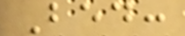Bed:
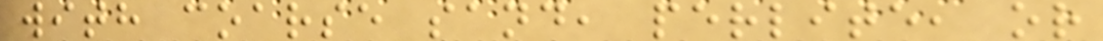with coarse sand, perlite, or
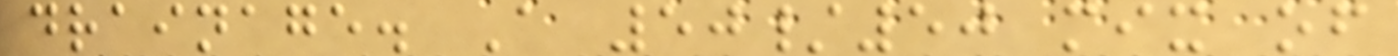drainage. A 50/50 mix of
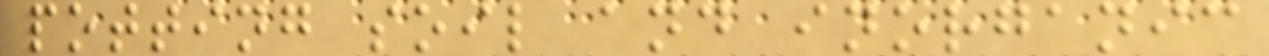potting soil and inorganic
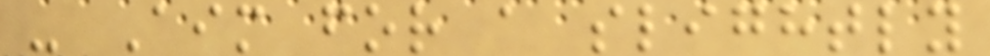- Aim for a slightly
